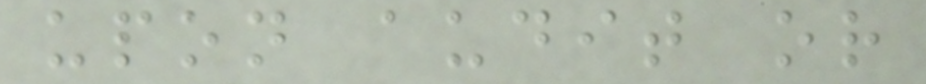upon audit or
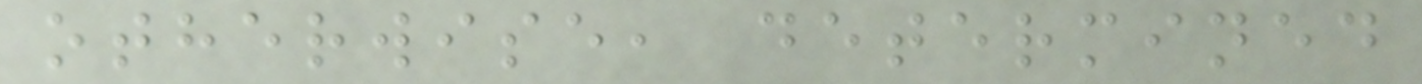otherwise, determined
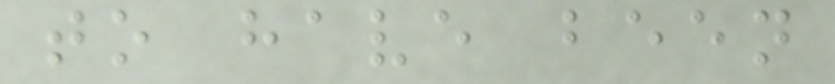to have been
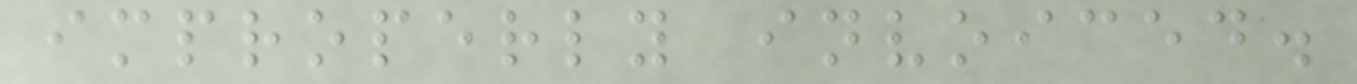improperly invoiced.
